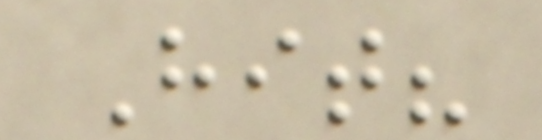Hit?
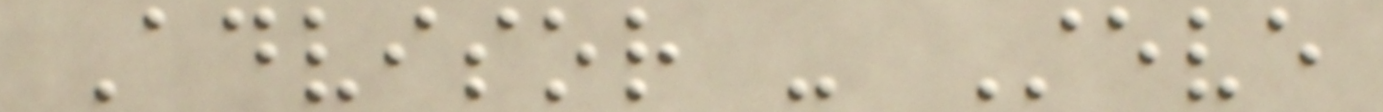Advisor - Steve
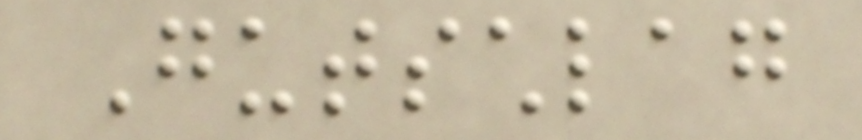Gutschlag
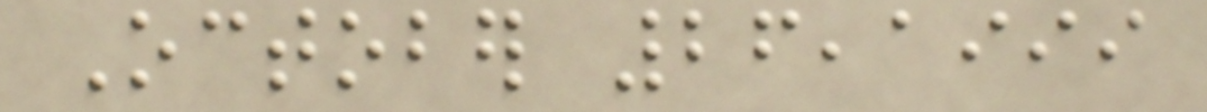October 26,1999
